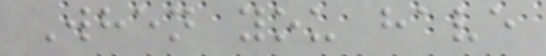When you have
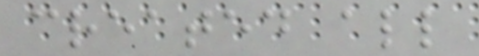created all
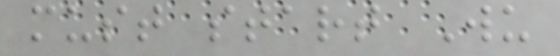must start Wu
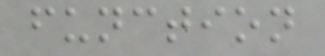function
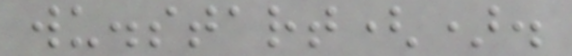wu.start().
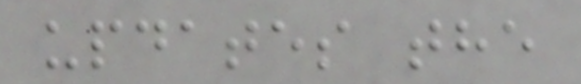updates the
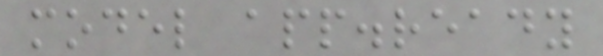model app.ready
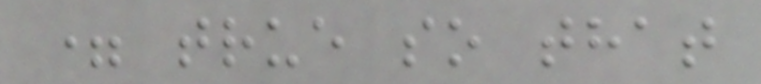= true so that
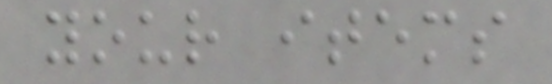your items
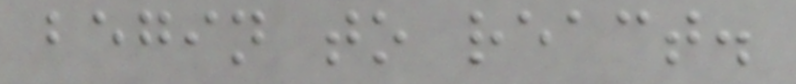begin to react.
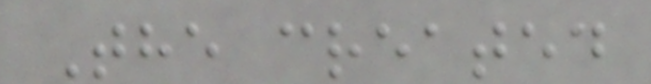The created
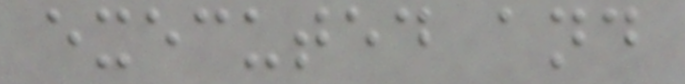executed and
